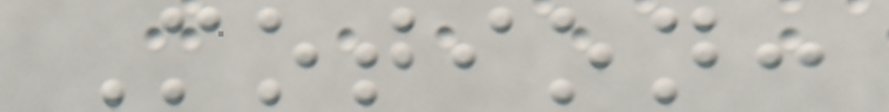Motion:
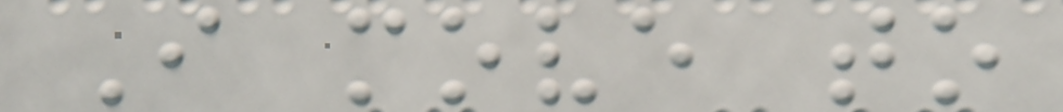I move to
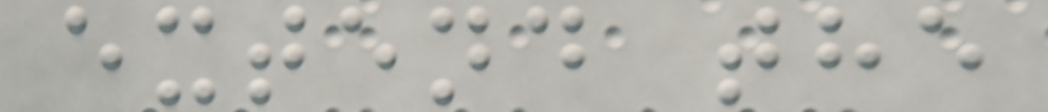extend the
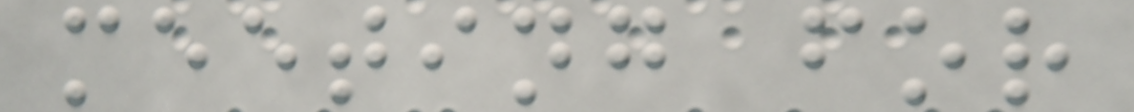meeting for
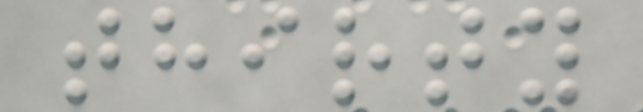thirty
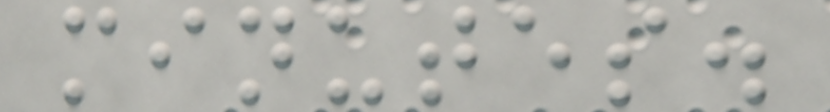minutes.
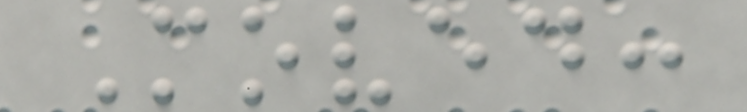Moved:
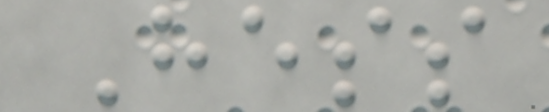Hess
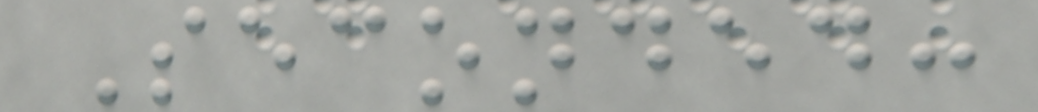Seconded:
